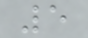5
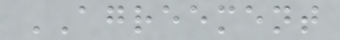AGREEMENT
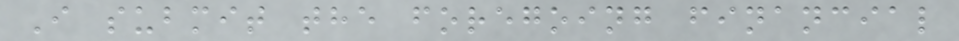I submit the foregoing financial
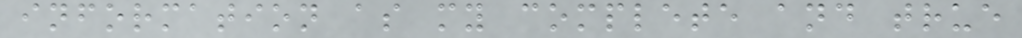information as my complete and true
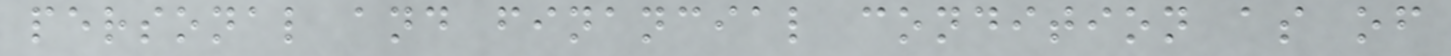personal and financial condition as of
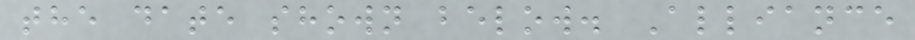the date shown below. Alliance
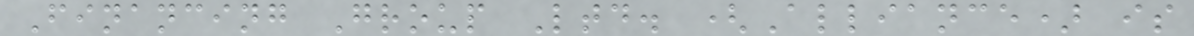Financing Group Ltd. (Alliance) is
